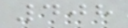408
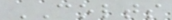COLTS
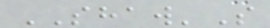SHAW'S
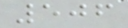506
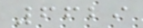6629
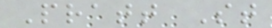Pratt St
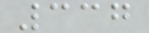337
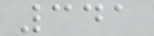341
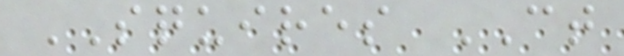SQUIRES CT
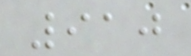910
